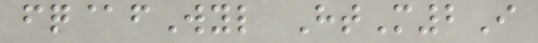fq@fWyl HtM2I
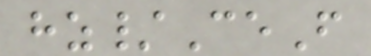hz/CeF
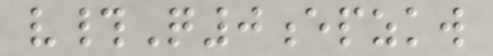v#Q0epzkw
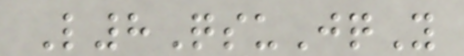L8QsuJqY
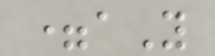=aY
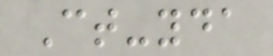Ct-yda
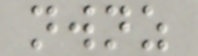nwnz
